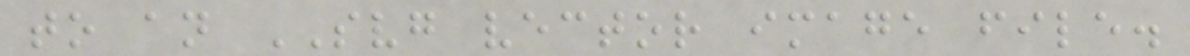to an SVG vector image file.
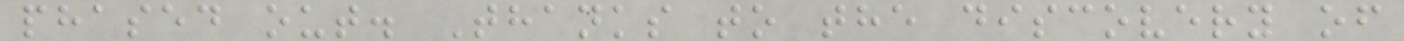phased out. Thanks to the discovery of
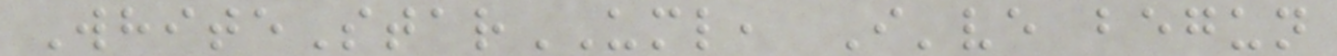WhiteStarUML, I've begun
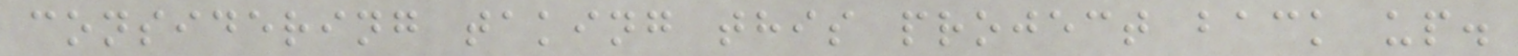considering taking this project back up.
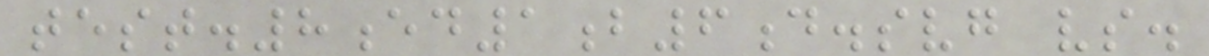test.8ed1b6d.svg vs.
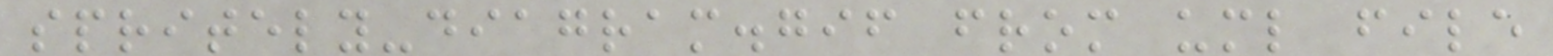spritely-diagram.gif from uml file
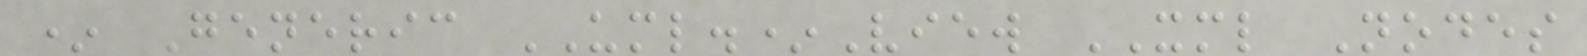* Generic UML.*View XML Nodes
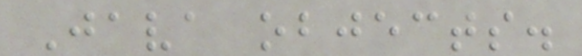Java objects.
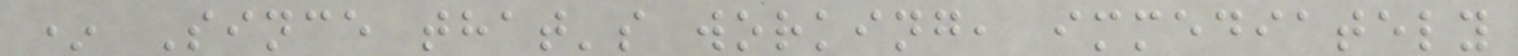* Since that's working, immediately
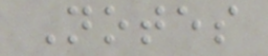Notes
